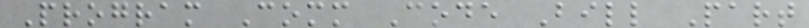Program Comm Code Bill Part
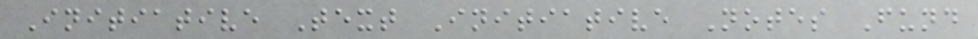Initiative Text Initiative Notes Fund
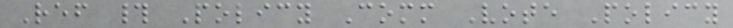Ref # Policy Comm Vote Policy
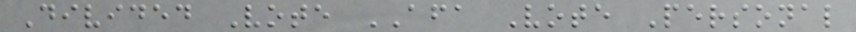Divided Vote AFA Vote Personal
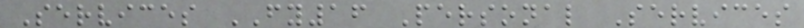Services FY16 Personal Services
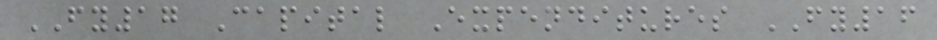FY17 Capital Expenditures FY16
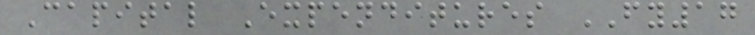Capital Expenditures FY17
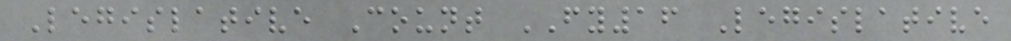Legislative Count FY16 Legislative
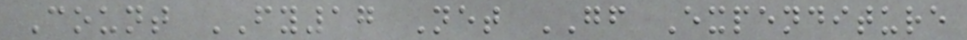Count FY17 Net GF Expenditure
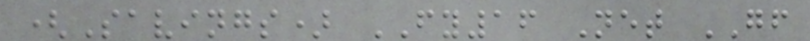(Savings) FY16 Net GF
